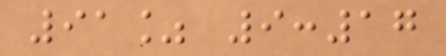91% 9:17
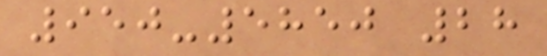950-5850 28
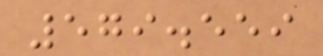579.559
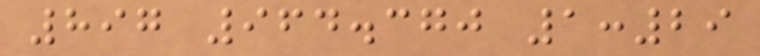897 964.370 1:29
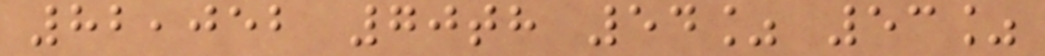82,052 70th 54% 53%
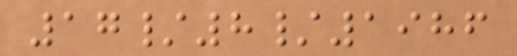17/8/1986
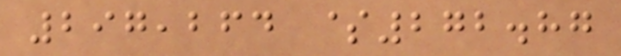297,264 $272.87
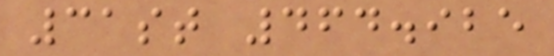31st 464.925
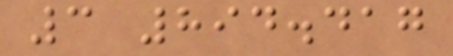3 894.417
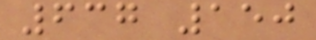637 150
